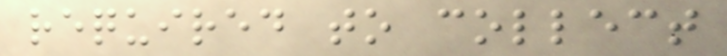required to collect
